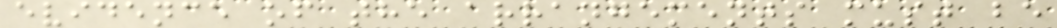evidence of the arrangements must be
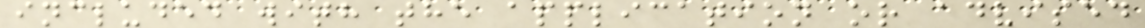included with the application or advised
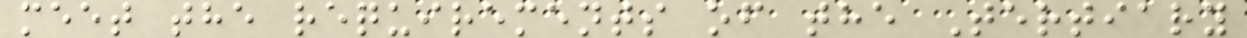meet the requirements of the Tertiary
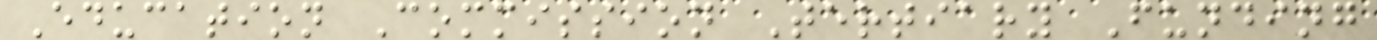Education Commission Tertiary Funding
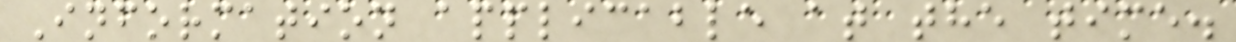Information applicable at the time.
